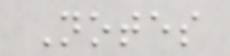Notes
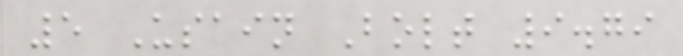5 Usain Bolt 9.79
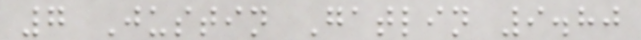7 Justin Gatlin 9.80
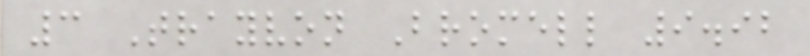3 Trayvon Bromell 9.92
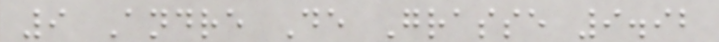9 Andre De Grasse 9.92
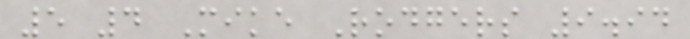5 4 Mike Rodgers 9.94
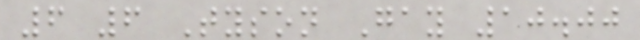6 6 Tyson Gay 10.00
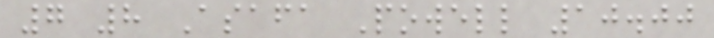7 8 Asafa Powell 10.00
